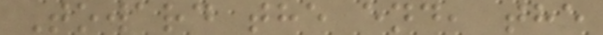Toward the end, the
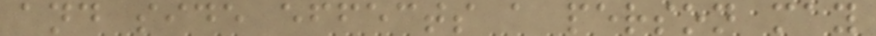and side effects a person may
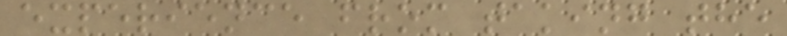experience from taking the
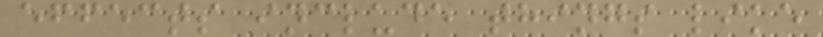effects include things like
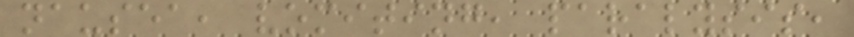nausea, vomiting, paralysis,
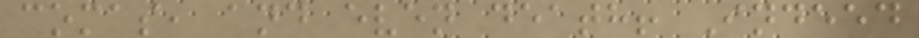comas, and even death! Indeed
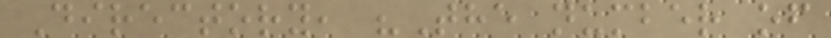Directory, "The number of
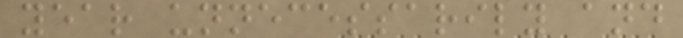year unnecessarily and
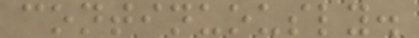continuously.
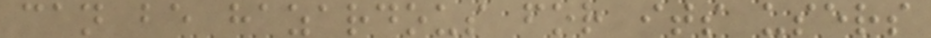can be hazardous for its users
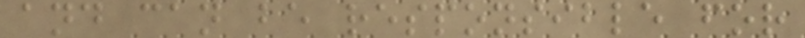and can be responsible for
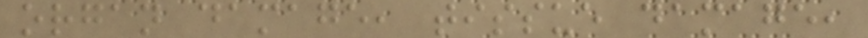organ damage, tissue damage,
